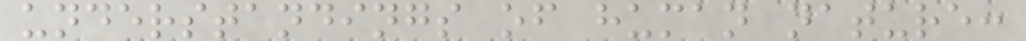understandings of human nature:
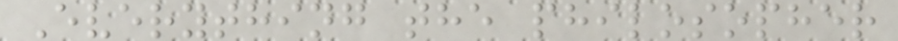Everything the philosopher
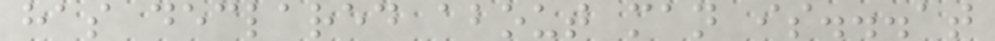has declared about man is...at
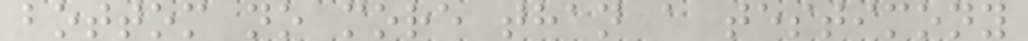bottom no more than a testimony
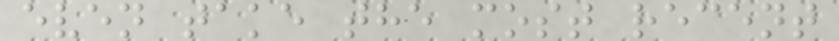even take the most recent
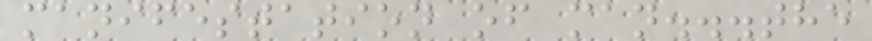manifestation of man...the
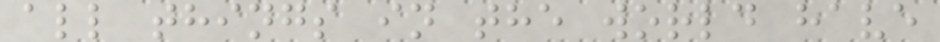all things in the world have
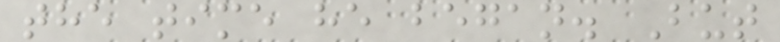the time he began. But
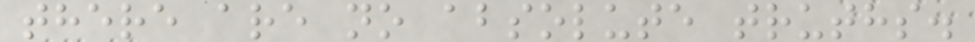there are no absolute truths.
